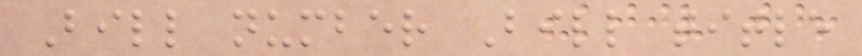Bill number Bill title
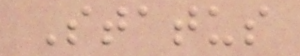Status
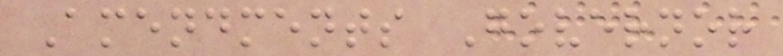Amendments Governor
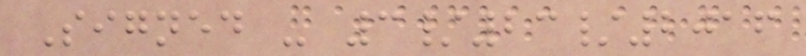Signed - 3/23/2016
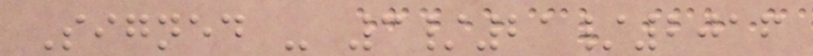Signed - 3/21/2016
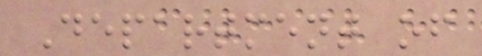Department of
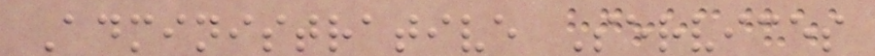Administrative Services
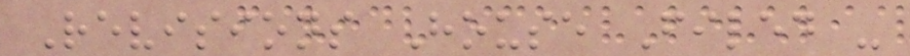Revisions House Filed -
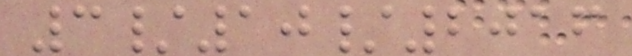3/10/2016
